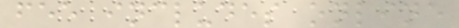fee includes online
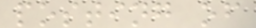posting of
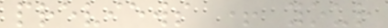previews + your
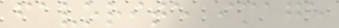favorite image
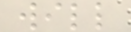will
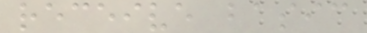receive basic
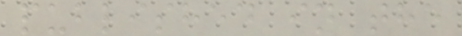published in the
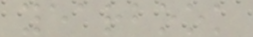yearbook
